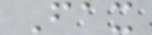Fax
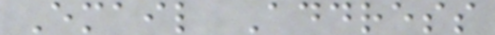Email Address
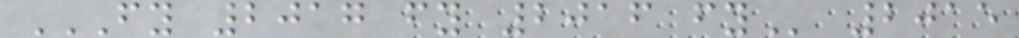FY 2017 FY 2016 FY 2015
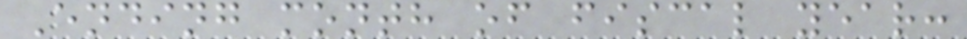Ending month of fiscal year:
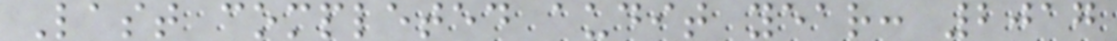Last completed audit year: 2017
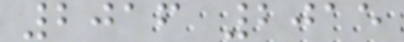2016 2015
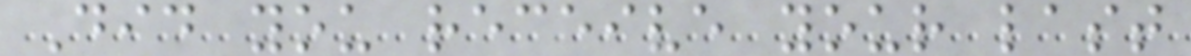Did you receive your last
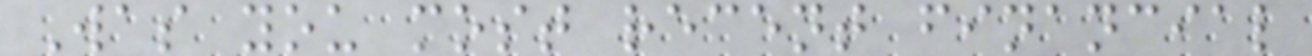Was you most recent financial
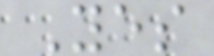Yes
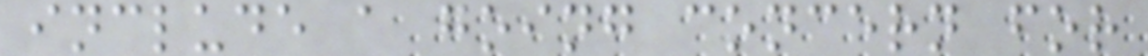include a going concern for
